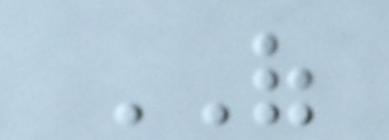OF
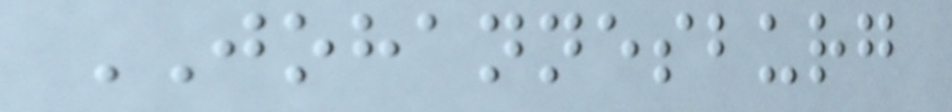JOHANNESBURG
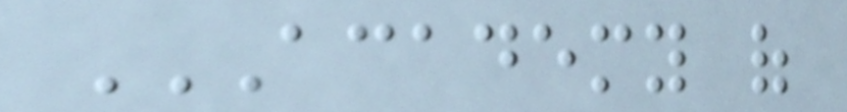ACADEMY OF
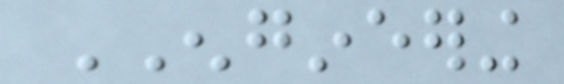ENGINEERING
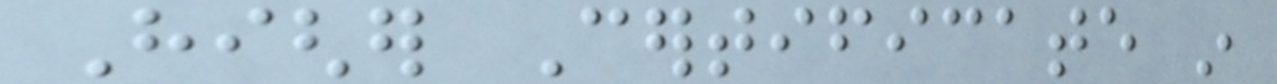Higher Certificate in
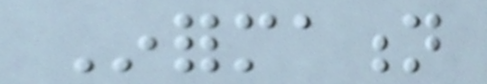Information
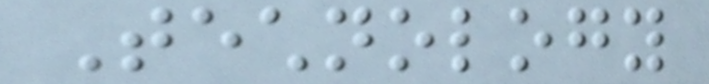Technology
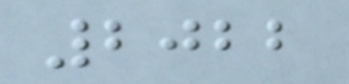2022
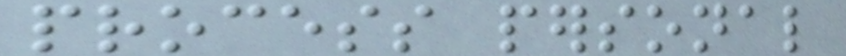process personal
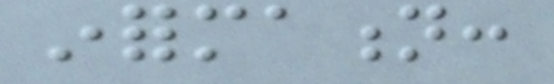information:
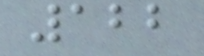122
